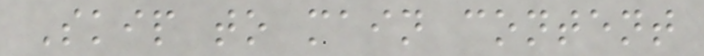Skip to main content
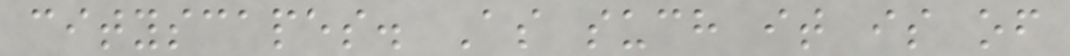cityscapes. As such it is of
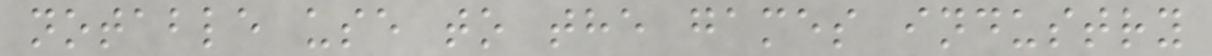notable use to the games industry
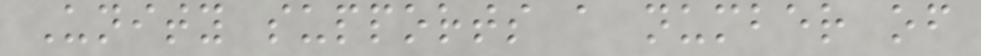Unity supports a number of
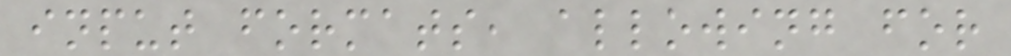input formats, allowing for
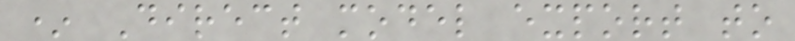* Direct model export to
